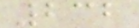232
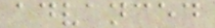advanced
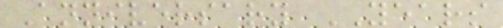Anniversary YEARS
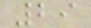29
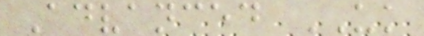Advanced UK
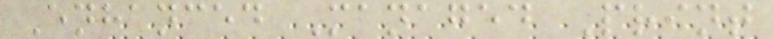Enhanced Managed Print
